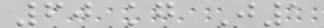60 kg J1
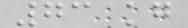73 kg
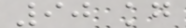90 kg
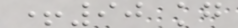+90 kg
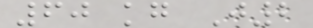60 kg J2
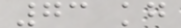73 kg
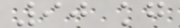90 kg
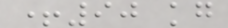+90 kg
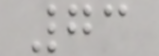73
